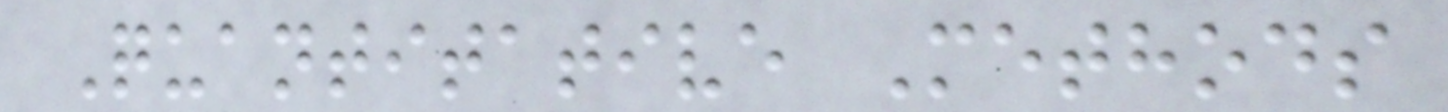Quantitative Methods
